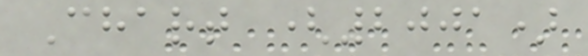Chart (2001)
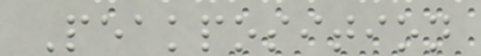Peakposition
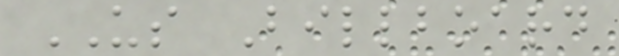US Billboard
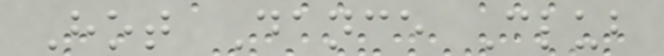Hot Dance Club
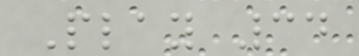Play 34
